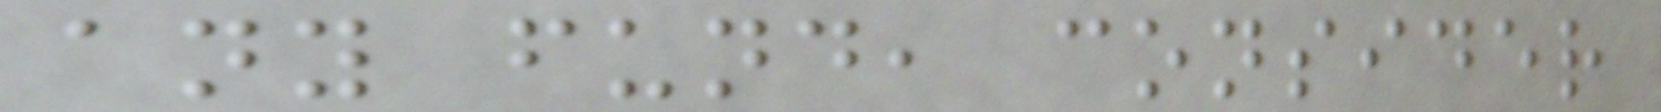any fund, consider
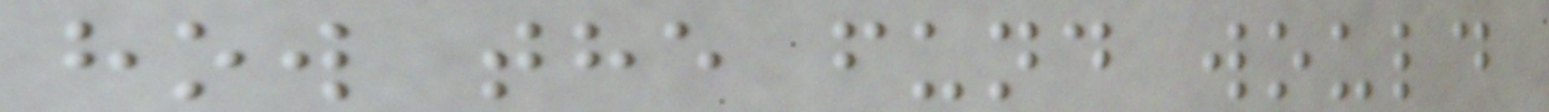how the fund would
